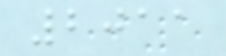2011
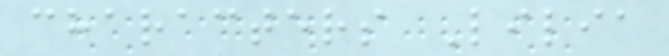characters Lilia
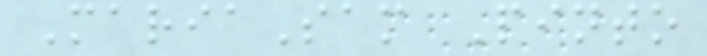MariaSam Pinto
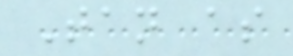Tan as
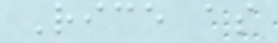Rice as
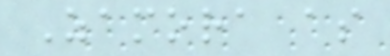Zamora as
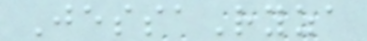JessaRyza
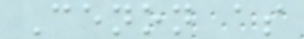Cenon as
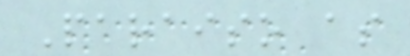Paraiso as
